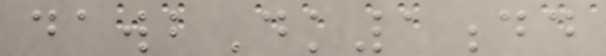dawbDk1dd
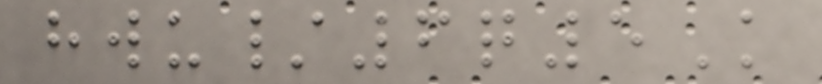hwu/6q5K
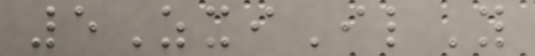5ZxiIlY
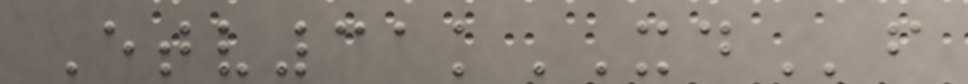Etv31kXDf
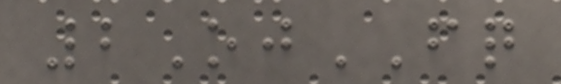2OjFQ
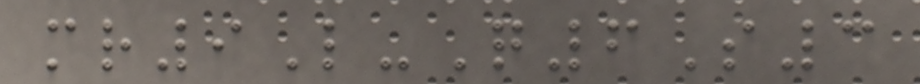mr9L-Q6S3
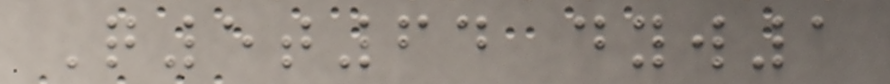Q5t64 dyw1
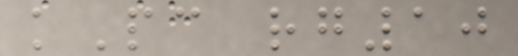kPc rg10
